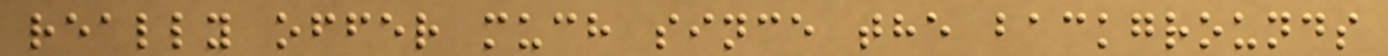really offer much since the backgrounds
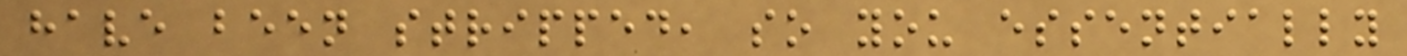have been stripped, so you essentially
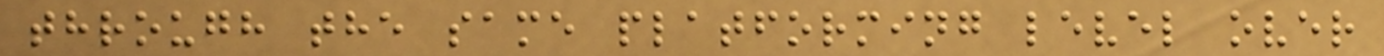through the same platforming level over
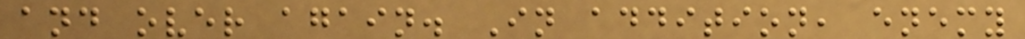and over again. In addition, enemy
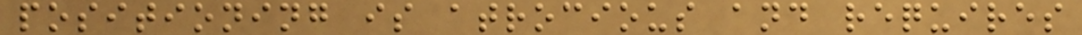positioning is atrocious and requires
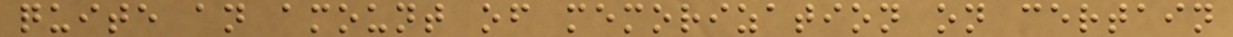quite an amount of memorization on certain
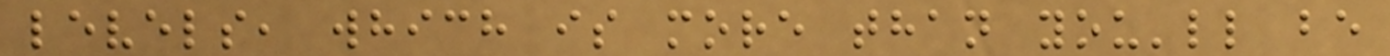levels, which is more than you'll be
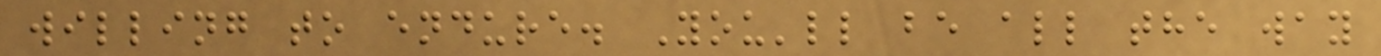willing to endure. You'll be all the way
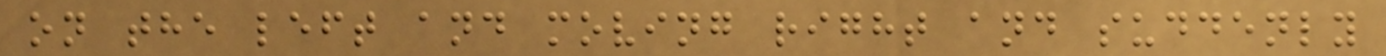on the left and moving right and suddenly
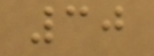30
